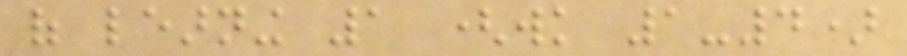of learning 1 (wk 1-4)
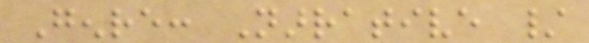Genre: Narrative /
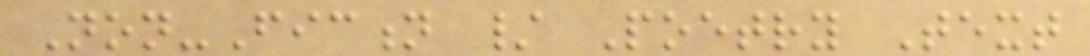Non-Fiction / Poetry Text
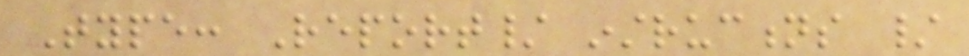Type: Report/ instructions /
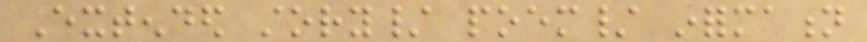Extended story/ poem/ information
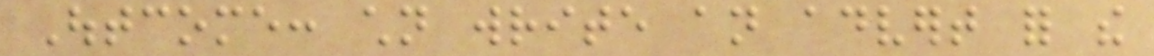Outcome: children write an advert for the
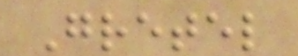Gretel
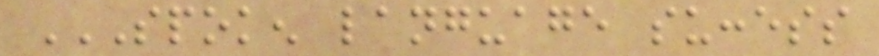SPOKEN LANGUAGE SUCCESS
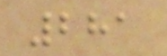281
